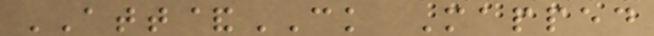ATT&CK Mapped
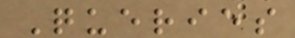Queries
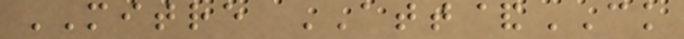MITRE ATT&CK
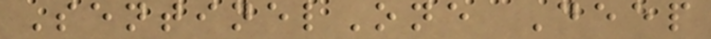SentinelOne Deep
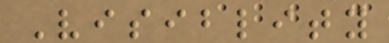Visiblity
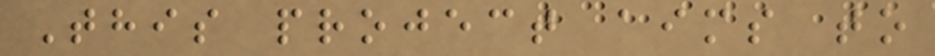This project aims to
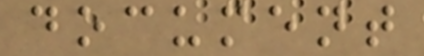document
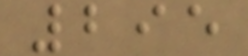295
